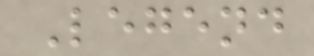Legend
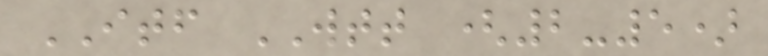ITF WTT (2-5)
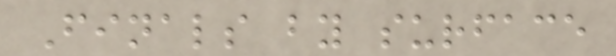Finals by surface
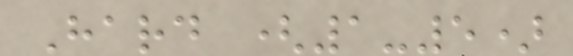Hard (1-5)
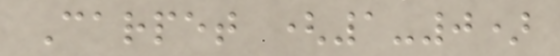Carpet (1-0)
